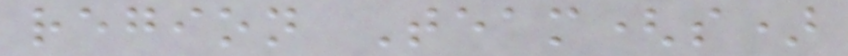region Team(s)
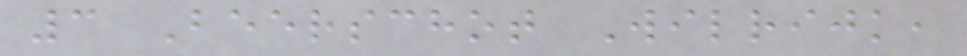3 Beerschot Wilrijk,
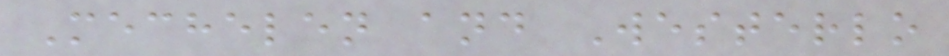Mechelen and Westerlo
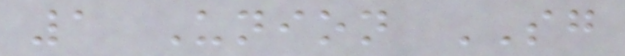1 Union SG
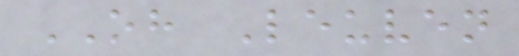OH Leuven
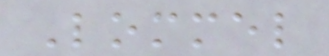Lommel
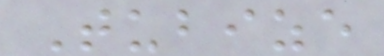Tubize
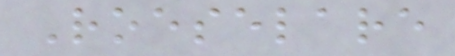Roeselare
